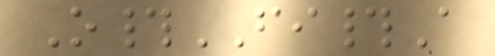O#FI#A
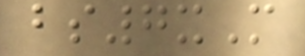bs7xM
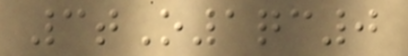3tO1qc0
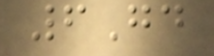6Gd
